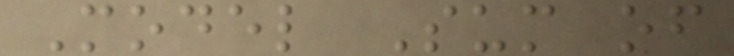Model Sum of
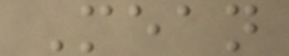Mean
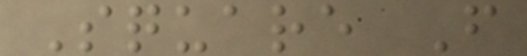Square F
